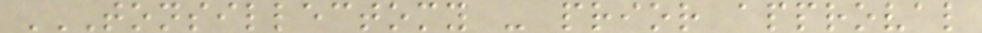TONSILLECTOMY - PRIOR APPROVAL
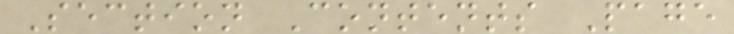Section Contents Page
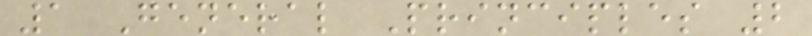1 General Principles 2
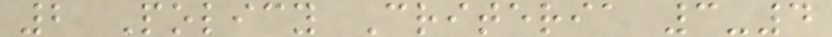2 Policy Criteria 3-4
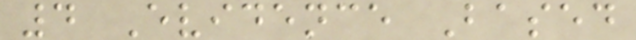4 Evidence Based
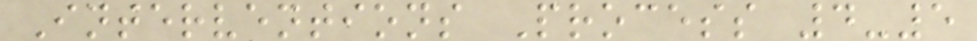Interventions Process 4-5
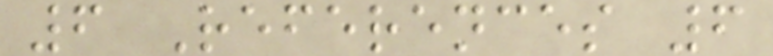6 References 6
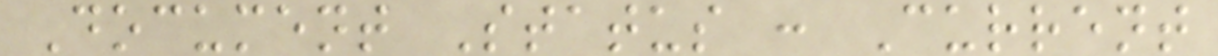Document Status : Current
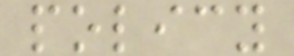policy
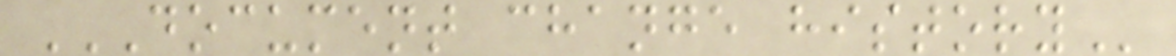DOCUMENT CHANGE HISTORY
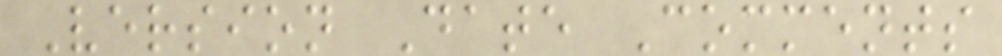Version Date Comments
